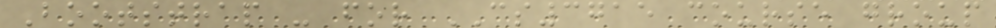Bootstrap - for CS3715 course group
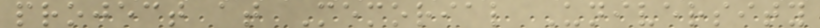project at Memorial University
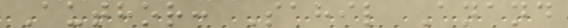Author: Sahil Anand
